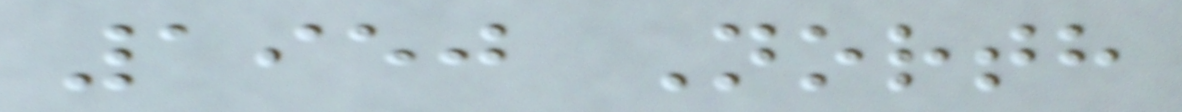1950 North
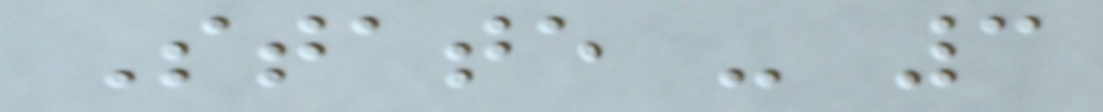State - 3
